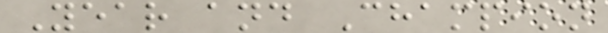Year and Champion
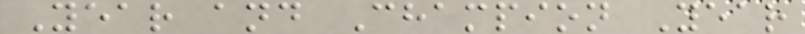Year and Champion Year
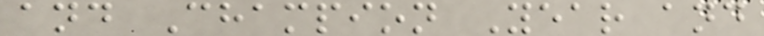and Champion Year and
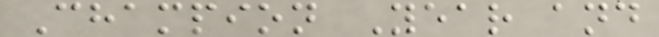Champion Year and
